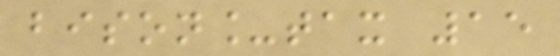bison_tax 15
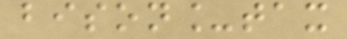bison_tax
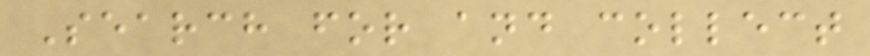Search for and collect
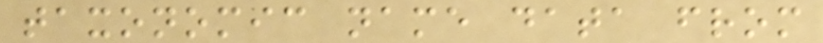taxonomic name data from
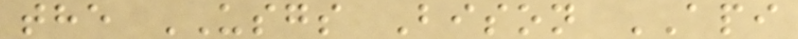the USGS Bison API
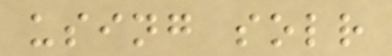using solr
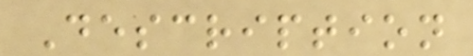Description
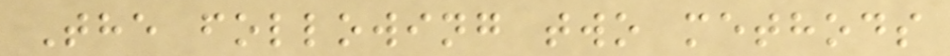The following two methods
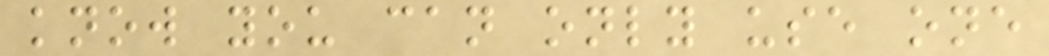know you can only use one
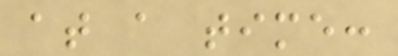at a time:
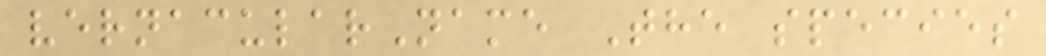vernacularName The species
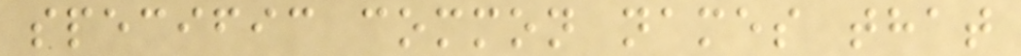specific common names that
